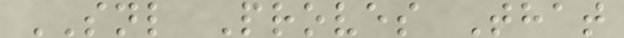SNL Proves That
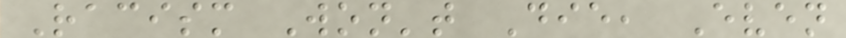Racism Won't Die, Even
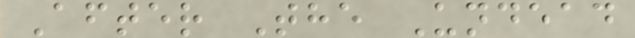After The Undead
